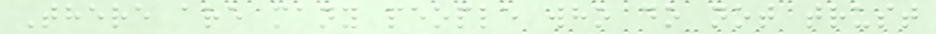There are many people who do not trust
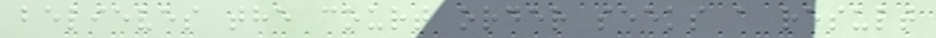believes the court order seeks a result
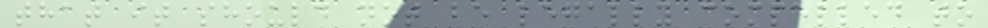that it should not be legally compelled to
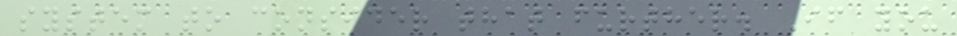system to consider that further. If you
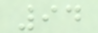94
